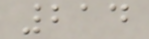214
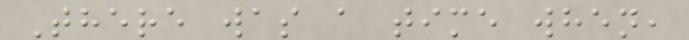There was a time when,
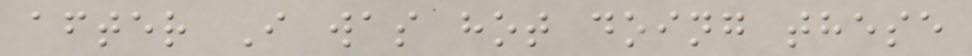after I was hot doing these
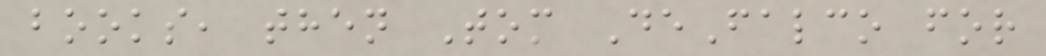books, then Tom DeFalco for
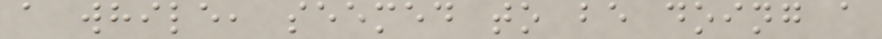a while, seemed to be doing a
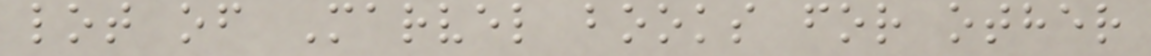lot of Marvel books for other
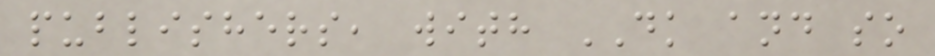publishers, with DK and so
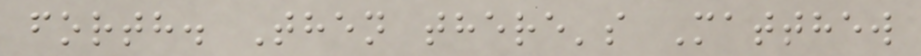forth. Then there's Matthew
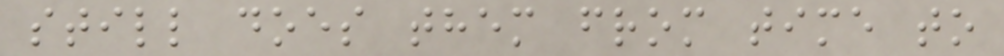still does them from time to
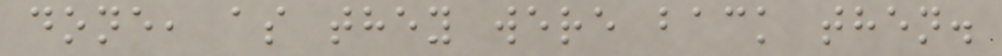done, as they were back then.
